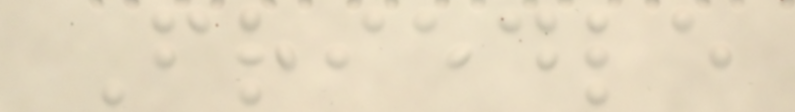Friedle
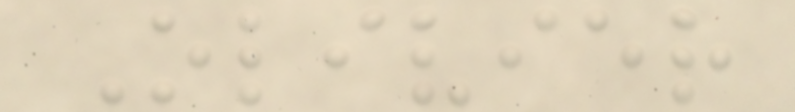Olivier
